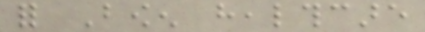for Bowen healthcare
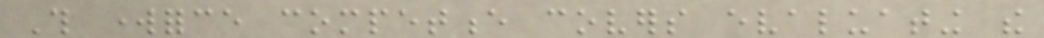This workforce competence covers evaluating the
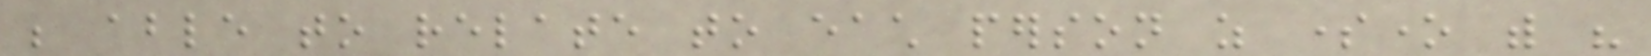be able to relate to each person as someone with his
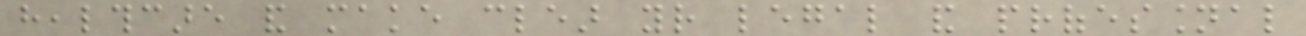healthcare and make clear your legal and professional
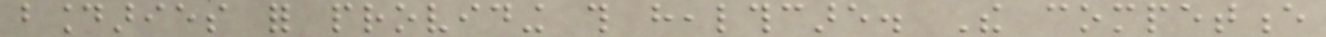boundaries for providing this healthcare. The competence
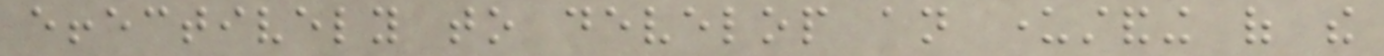effectively to develop an understanding of the
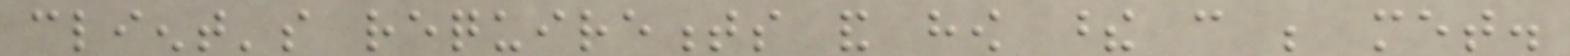client's requirements and how these can be met.
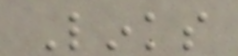Links
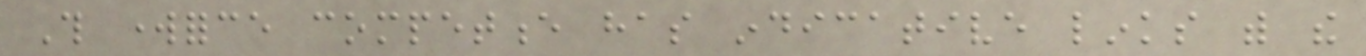This workforce competence has indicative links with the
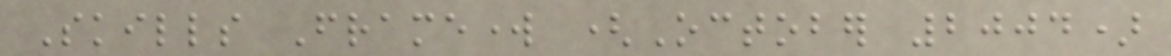Skills Framework (October 2004)
